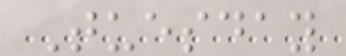Tuesday
